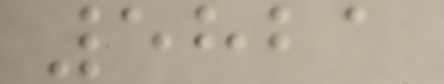5821
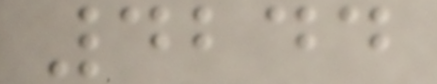4244
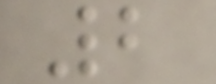2
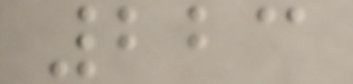223
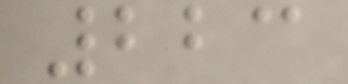223
